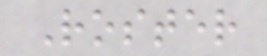Roster
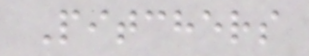Pitchers
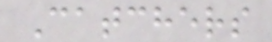Catchers
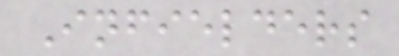Infielders
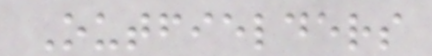Outfielders
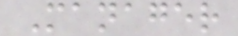Manager
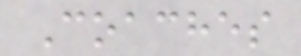Coaches
